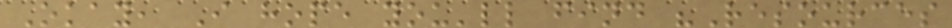Okay, I hope you'll find "Resources
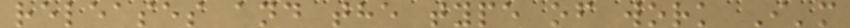releases and the type of work I'm
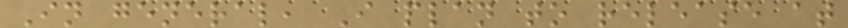In general, I plan to release at
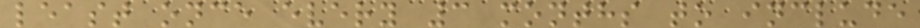least once every 3 months to include
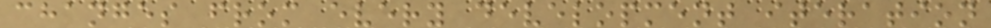changes from every development iteration
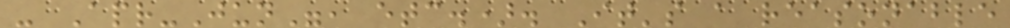- Apr-Jun", etc.). It's a reasonable
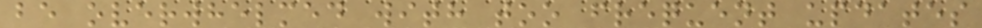be overwhelmed with too frequent updates
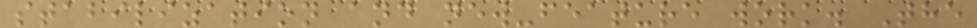stabilization and new-feature work. The
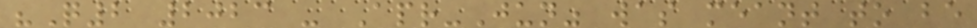"Q2 2023 - Apr-Jun" was meant to be
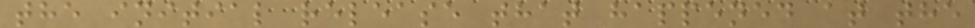the initial release that happened at the
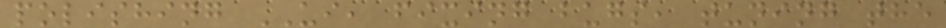polishing UI, fixing bugs, tuning the
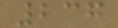237
